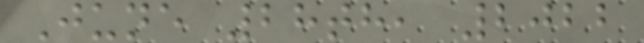June 28th, 2022
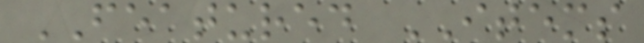FEATURED ITEMS
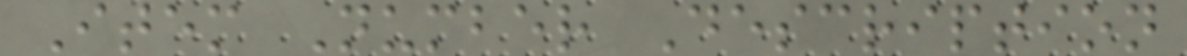Item Number Description
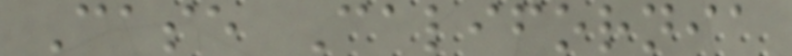Case California
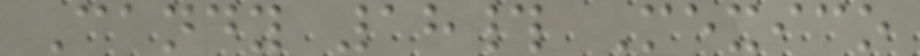Candy 18# Mexico
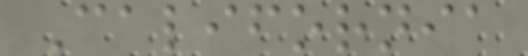California
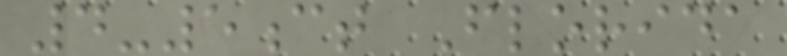4-5ct Florida
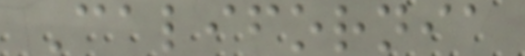California
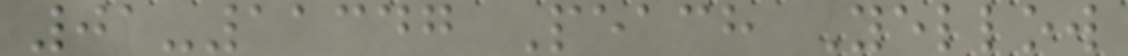01-11347 Peach Yellow
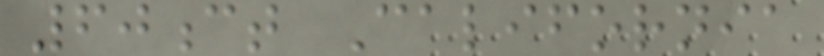60ct California
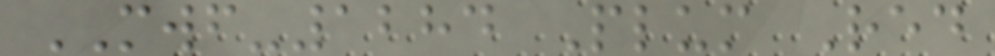MWF-1284 Plum Red
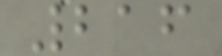216
